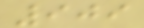909
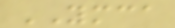YMCA
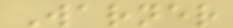Warner
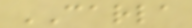CARLA
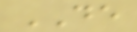DE
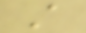A
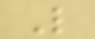L
